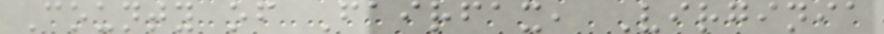County of Fairfax, Virginia
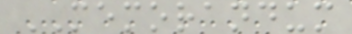MEMORANDUM
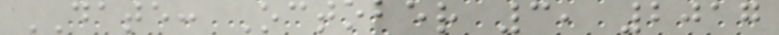DATE: October 3, 2017
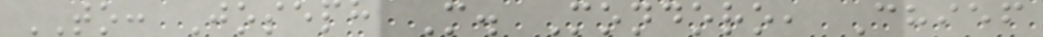TO: Joseph M. Mondoro, Chief
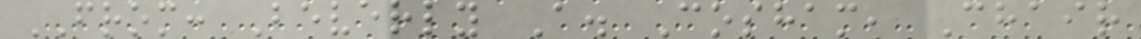FROM: Beverly A. Cosham, Chair
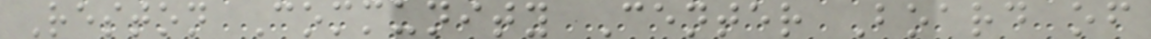Reston Community Center Board of
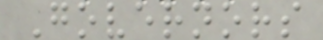Governors
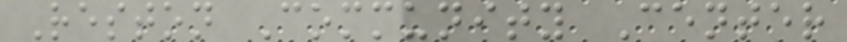Reston Community Center
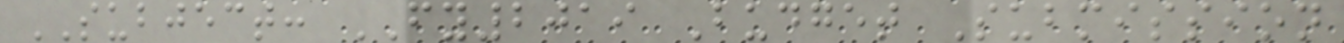SUBJECT: FY2019 Budget Submission
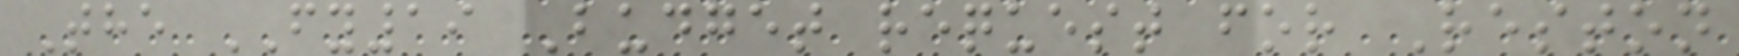The FY19 Budget request for Reston
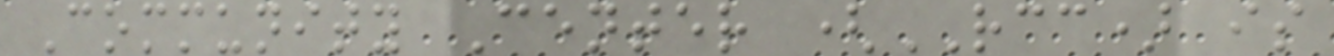Community Center (RCC) is
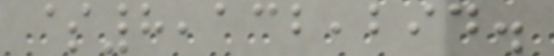$8,132,294.
